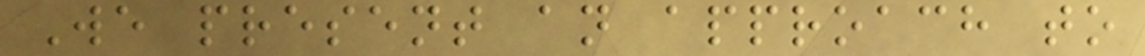We present an approach to
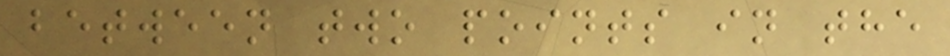between two points in the
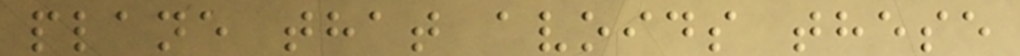plane that avoids these
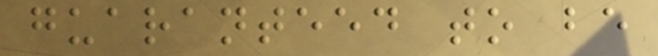guaranteed to be
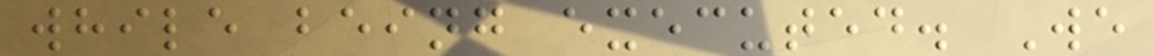while being executed. We
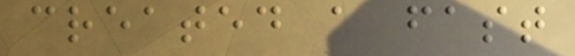created a fast
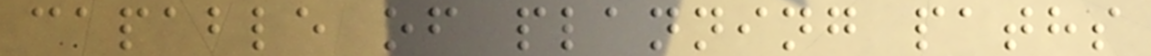capable of planning paths
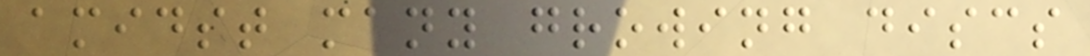amidst many growing discs
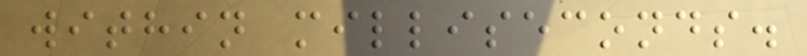within milliseconds.
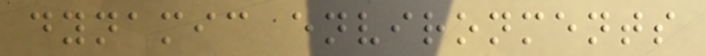dynamic environments
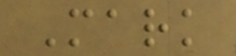Mark
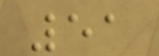51
